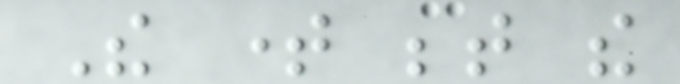The time between the
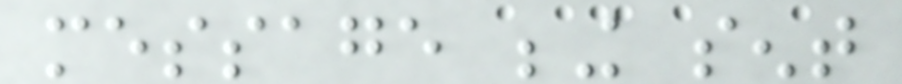message being sent
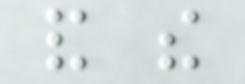and the
